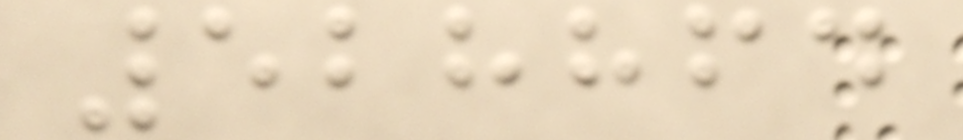528864
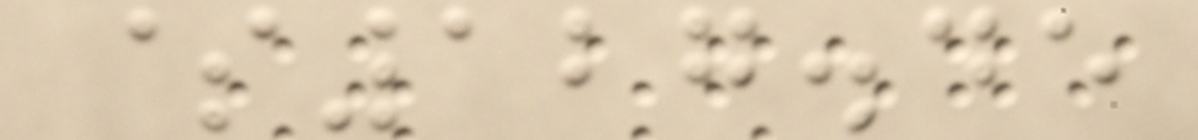$127.45
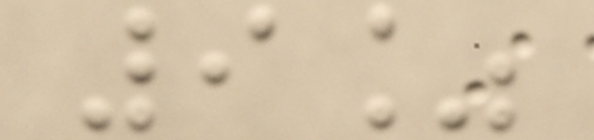9%
